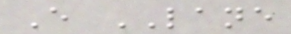E LANE
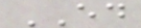ED
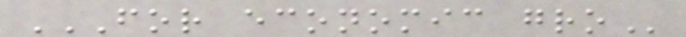FOR ECONOMIC GRO
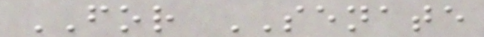FOR SENATE
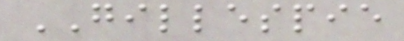GILLESPIE
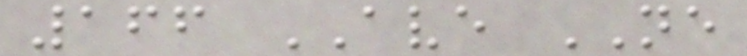166 AVE NE
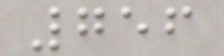756
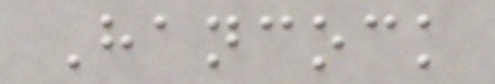Hancock
